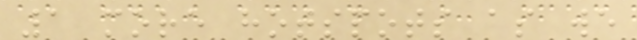1 more hotspots as we
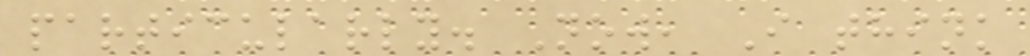particularly. Now, I think
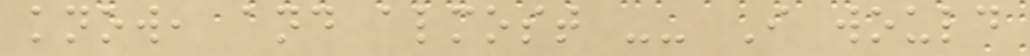know, and almost -- I would
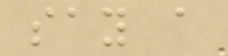say a
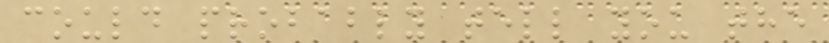could probably tell you the
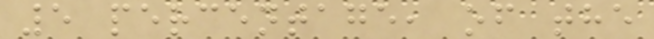5 percentage, of the
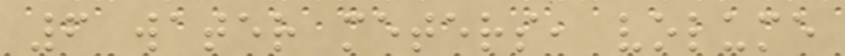6 water meters, volume
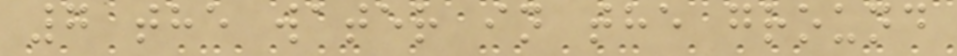7 the water in the ground
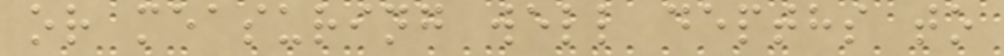or measuring well depths to
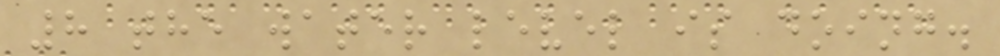8 the water level is doing.
